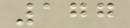177
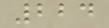224
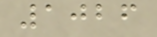1026
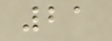21
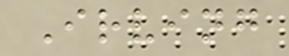Irving
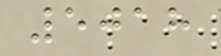5018
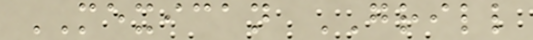MEXICAN GRILL
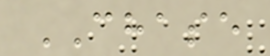CHASE
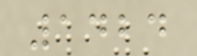1424
